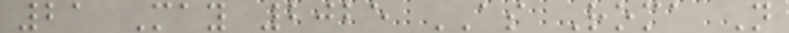21 May 2025 AS Roma N
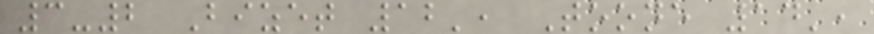3-2 Bizet 12', Toone 14',
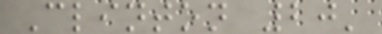Clinton 20'
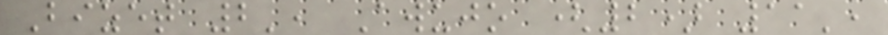Bizet 2', Awujo (2) 11',
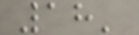18'
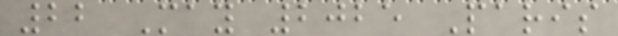22 May 2025 Paris
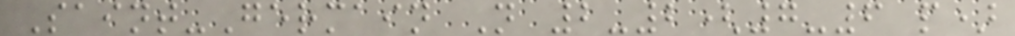Saint-Germain N 2-2(7-6 p)
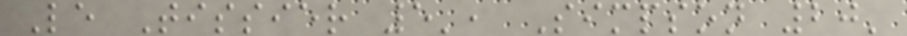Le Tissier 5', Simpson 20'
